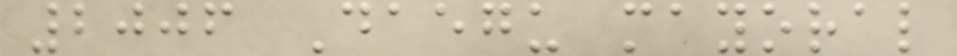2006 Daegu mayoral
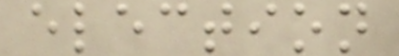election
